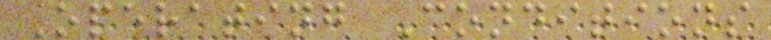Operating Conditions
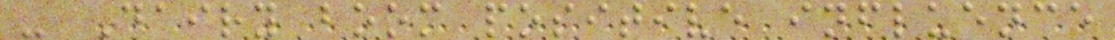- Dairy boom positive influence
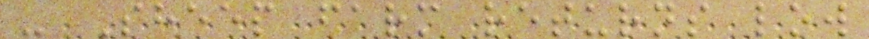- Sheep farm returns low
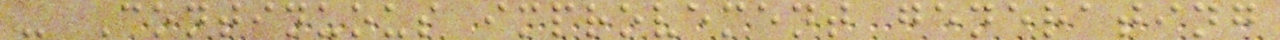- Continuous improvement generating
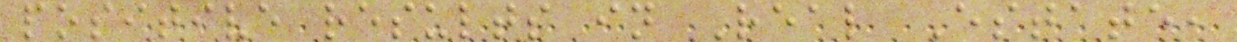positive results in Real Estate,
